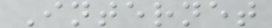Internet
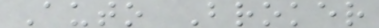Auto Broker
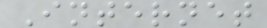Internet
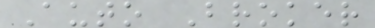Auto Broker
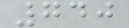740
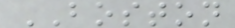BOSTON
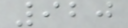920
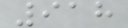918
